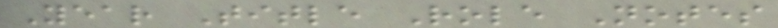Year Title Role Notes
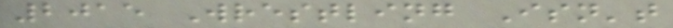2015 Wrestling Isn't
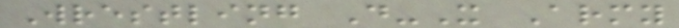Wrestling D-X Army
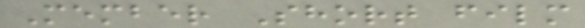Member Short film
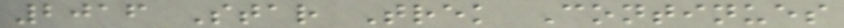2016 Star Trek Continues
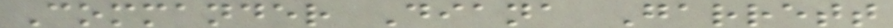Commander Diana Garrett
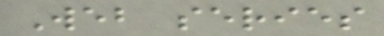Web series
